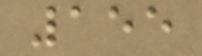155
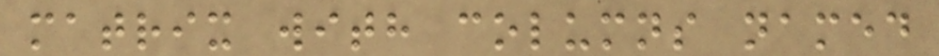matrix with columns named
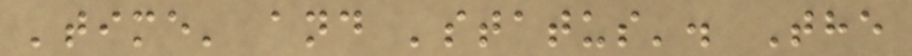'time' and 'status'. The
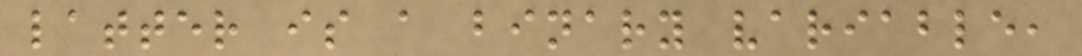latter is a binary variable,
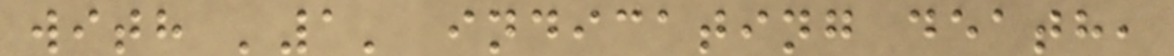with '1' indicating death,
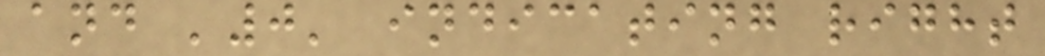and '0' indicating right
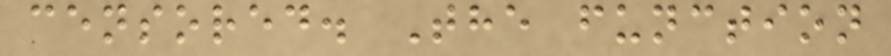censored. The function
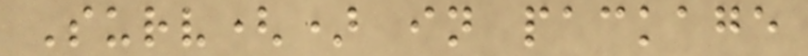Surv() in package
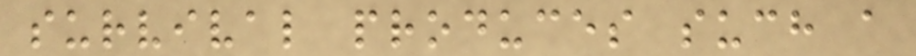survival produces such a
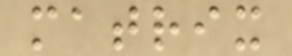matrix
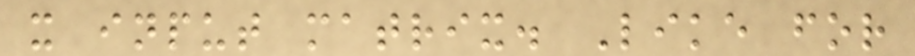x input matrix. Like for
